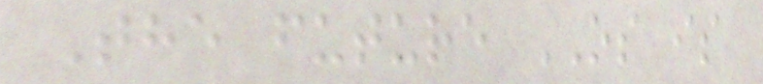The future OS is
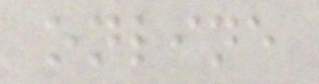online
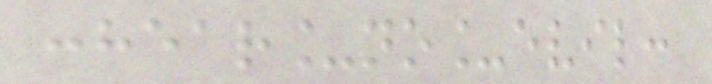:hear_no_evil:
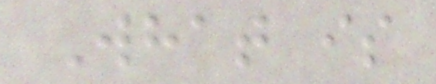What is
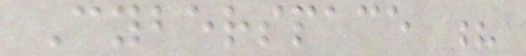Cyberspace ?
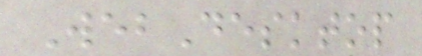WebDesktop
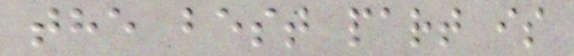the best part is
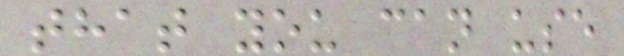that you can use
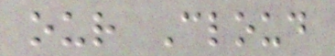our Cloud
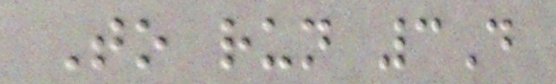To run 3D
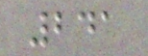241
